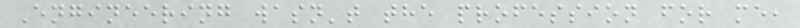Engineering wasn't the profession for me,
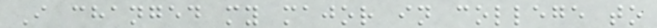I changed my major in college to
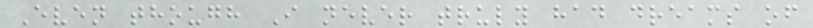Even though I never truly had dreams of
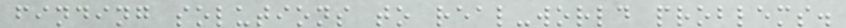finding solutions to real-world problems.
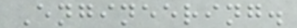Engineering.
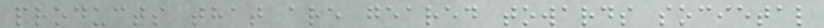products that are geared towards societal
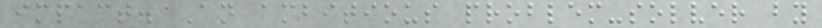impact. An ambitious problem-solver by
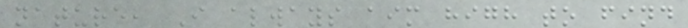nature, I always aim high to find
